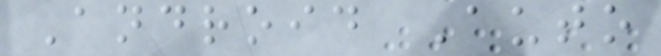Android Auto
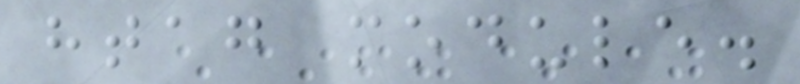htag module.
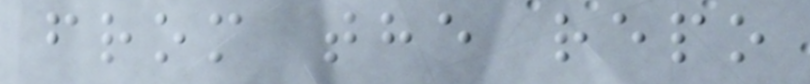from the repo
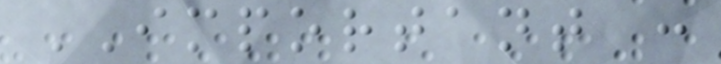IMPORTANT :
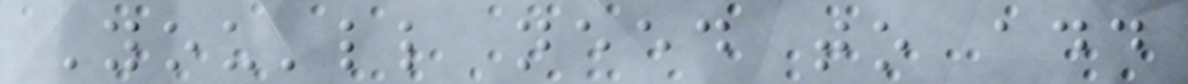You'll need to add
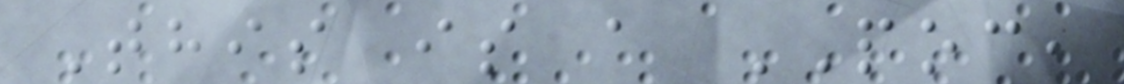This is a POC,
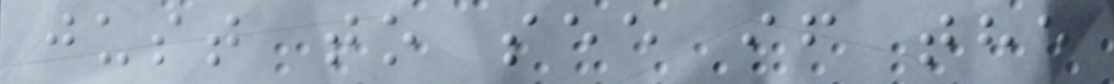just to see if the
